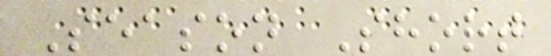Season Short
